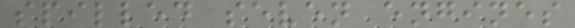spilled seven engines
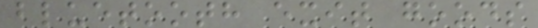bluetooth exit goods
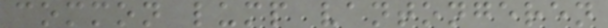common lump vantongeren
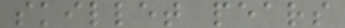skillet pears
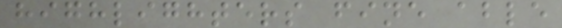highlighters fine able
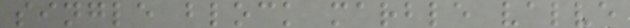single block marble valve
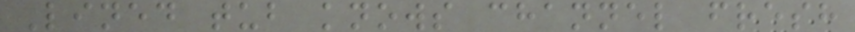Lined tub knows channel fresh
